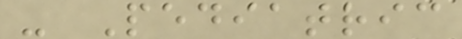- Pediatric
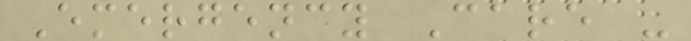Emergency Care -
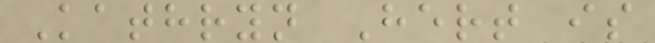Kathryn Hert is
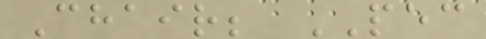Chair; PEC
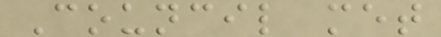Council met
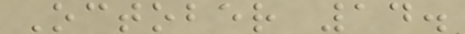October 14.
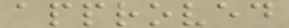approved
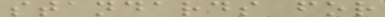standards for
